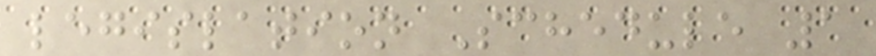legislation Schedule 1
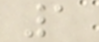1
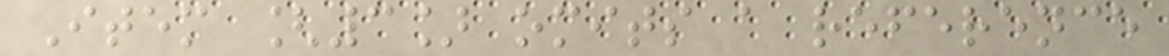Item [3] omits a reference
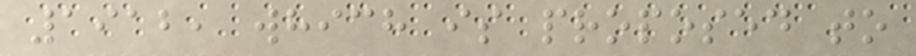1912, which is proposed to
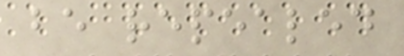be repealed
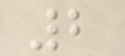2
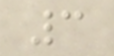3
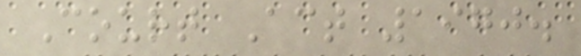Court Act 1970.
